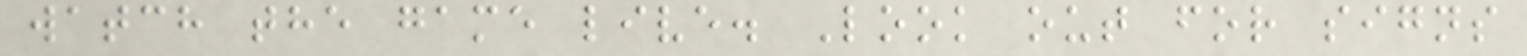watch the game live. Look out for signs
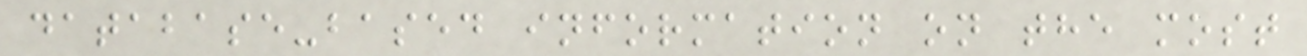database-based information on the most
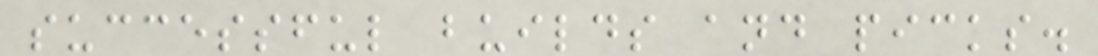successful builds and picks.
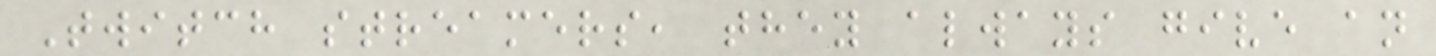Twitch streamers, they always give an
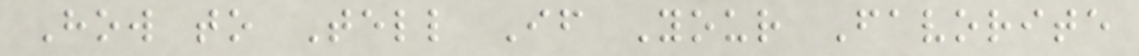How to Tell If Your Favorite
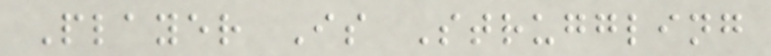Player Is Struggling
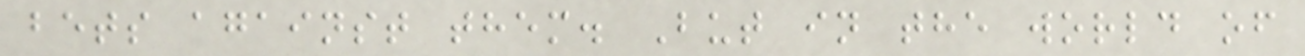bets against them. But in the world of
